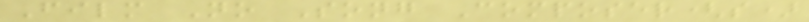Film No Song Composer(s)
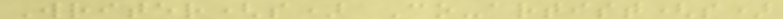Writer(s) Co-artist(s)
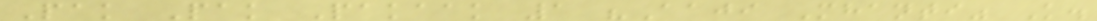Pak Pak Pakaak 1 "Aaji Mhanti" K.
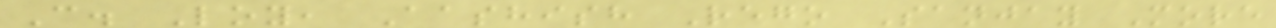C. Loy, Aashish Rego Sanjay More
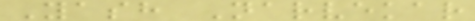Yash Narvekar
